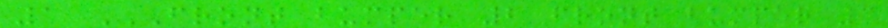1 FRONT BUMPER 2 FRONT BUMPER 3
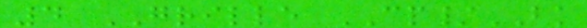4 GRILLE CP/BK
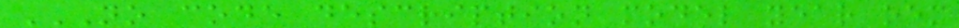NO CODE DESCRIPTION MODEL YEAR OEM
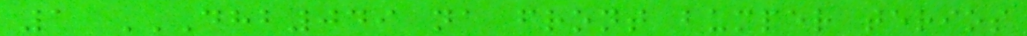1 DHB049 NA FRONT BUMPER TERIOS
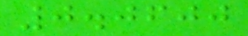0.0600
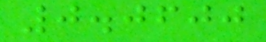0.0600
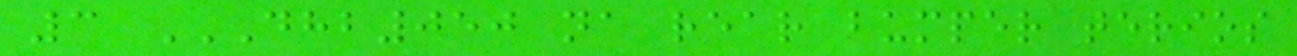3 DHB050 NA REAR BUMPER TERIOS
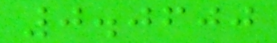0.0600
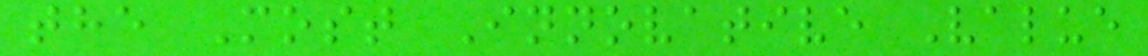the Most Innovative Value
